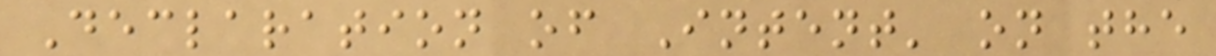Declaration of Intent' on the
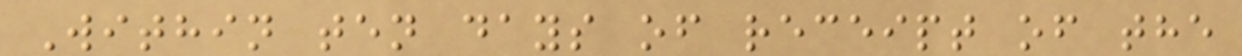Within ten days of receipt of the
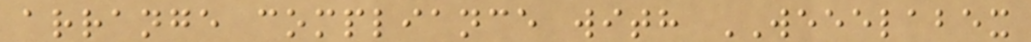arrange compliance with WEEELABEX
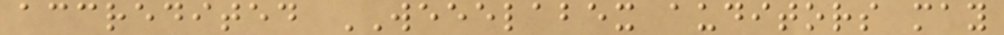accredited WEEELABEX auditors may
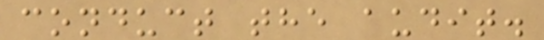conduct the audit.
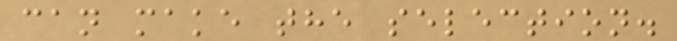can make the selection.
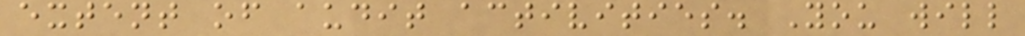extent of audit activities. You will
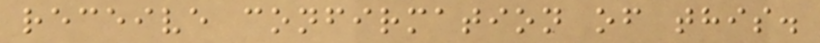receive confirmation of this.
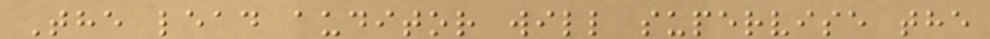The lead auditor will supervise the
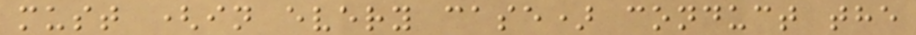must (in every case) conduct the
